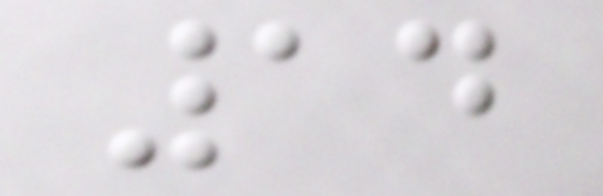14
